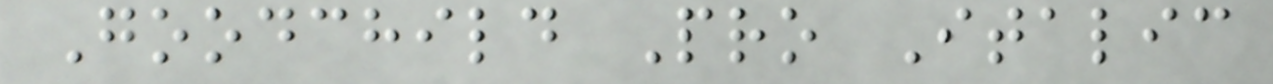Goodchild Pro Italic
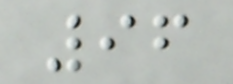96
